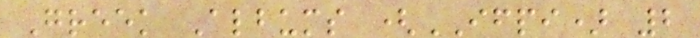Greek Albums (IFPI) 2
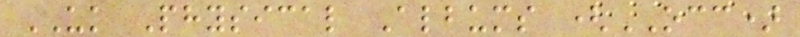UK Physical Albums (OCC)
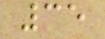35
